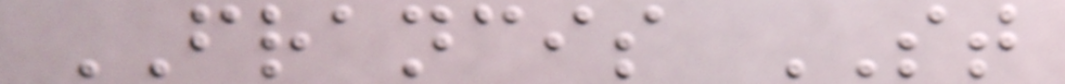FRANCIS ST
